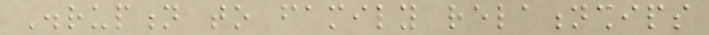Disruption to family relationships
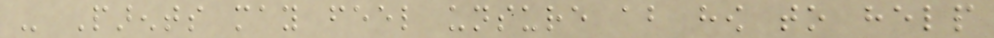- Parents may feel unsure about how to help
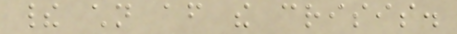their children after the crisis.
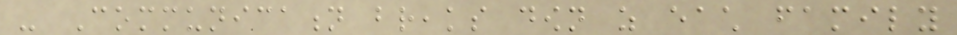- Communication breaks down as each family
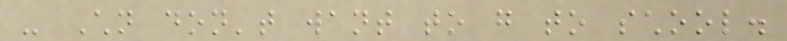- Children don't want to go to school.
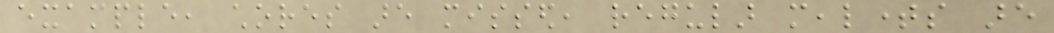example, chores are missed, regular mealtimes are
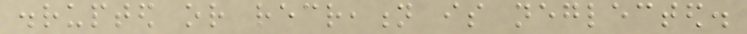disrupted or recreation is neglected.
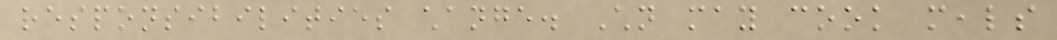responsibilities change. Children may cook meals
